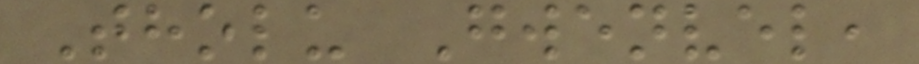Tholu Gwenvel,
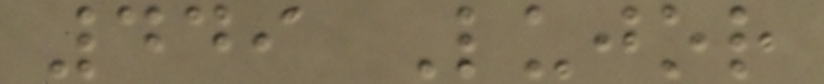449 Lujor
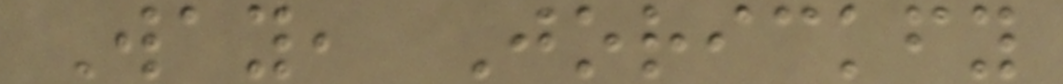Way, Jorickfy
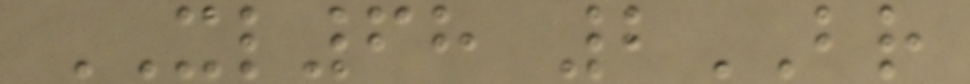XL68 2BR
